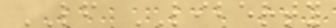LF LIBERTY
